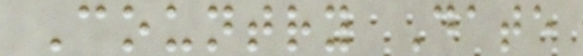Country Date
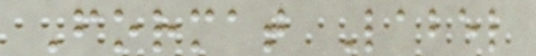Format Label
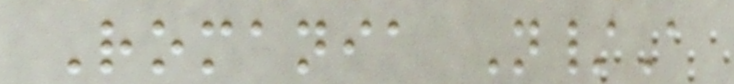Romania N/A
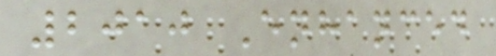2010 Enhanced
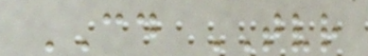CD TVR
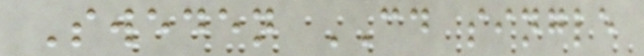Sweden CD single
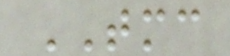TMC
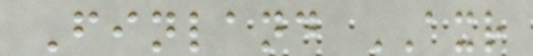Finland AXR
